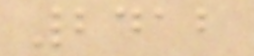2412
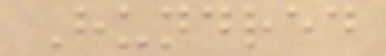Hundred
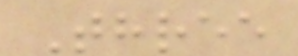Three
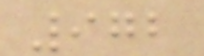972
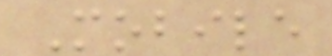Mobile
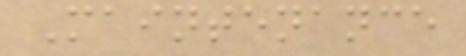Maintenance
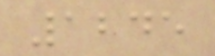1245
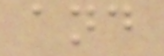and
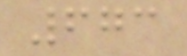673
